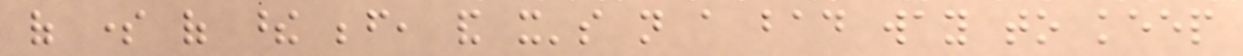of some of these before, and it's not a bad way to keep
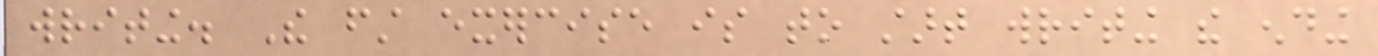writing. The first exercise is to start writing the ending
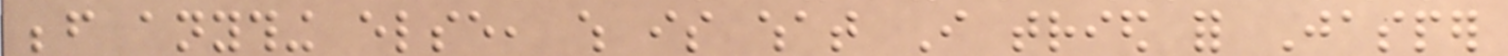before anything else, which is what I tried for Jasper
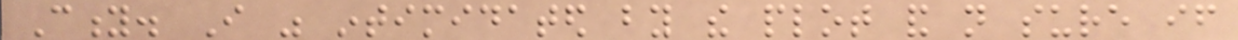City. I was intimidated by the plot and not sure if
